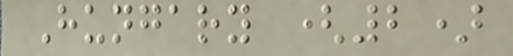Hungary (2)
